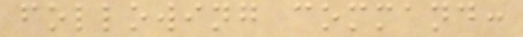following command:
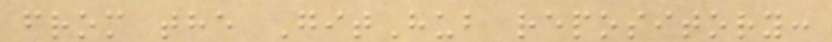from the GitHub repository:
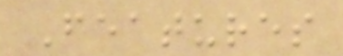Features
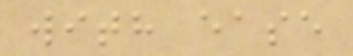with ease
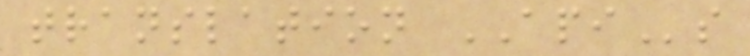translation APIs
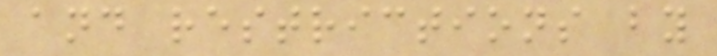and restrictions by
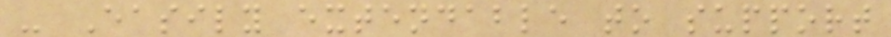- Easily extendable to support
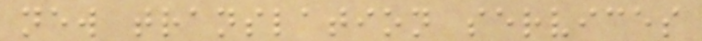new translation services
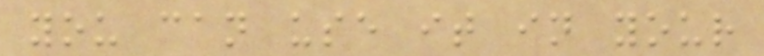you can use it in your
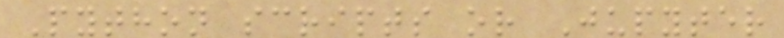Python scripts or Jupyter
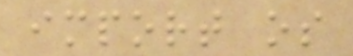import os
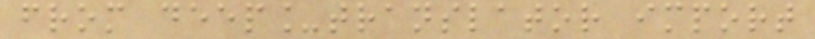from deep_translator import
